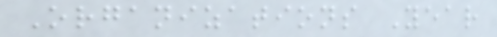Organizations Year
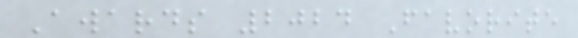Awards 2024 Favorite
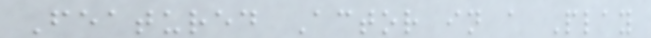Featured Actor in a Play
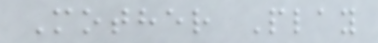Mother Play
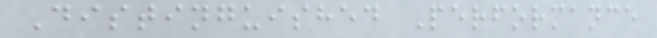Distinguished Performance
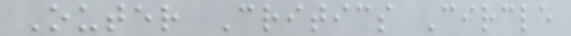Outer Critics Circle
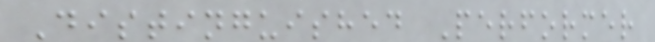Distinguished Performer
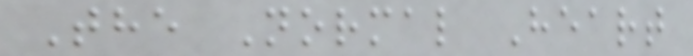The Normal Heart
